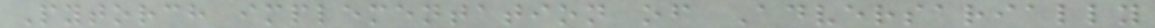Pytorch implementation of Adversarially
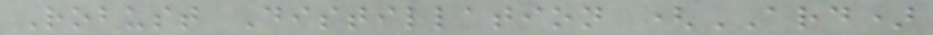Robust Distillation (ARD)
